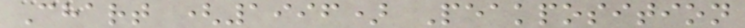Chart (1996) Peakposition
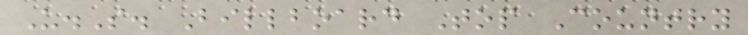U.S. Billboard Top Country
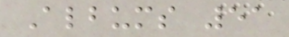Albums 51
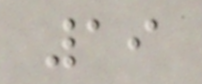19
